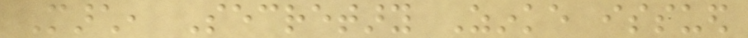March, Secretary Zinke issued
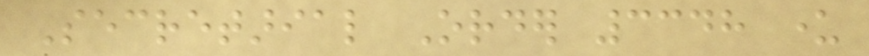Secretarial Order 3348 under
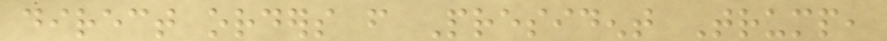direct orders from President Trump,
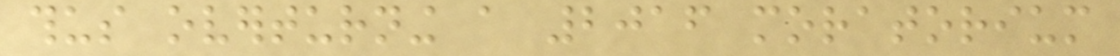thus overturning a 2016 moratorium
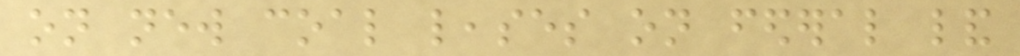on new coal leases on federal land
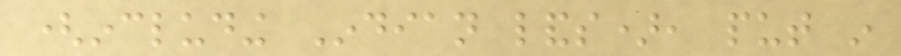(including Indian lands), put in
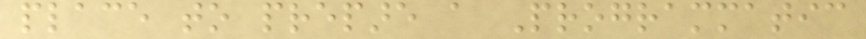place to prepare a Programmatic
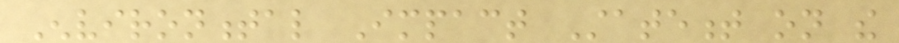Environmental Impact Statement on the
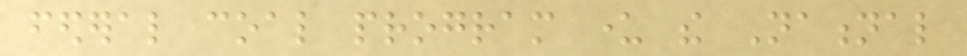federal coal program under the National
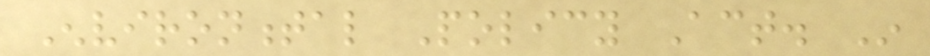Environmental Policy Act. In
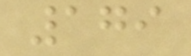179
